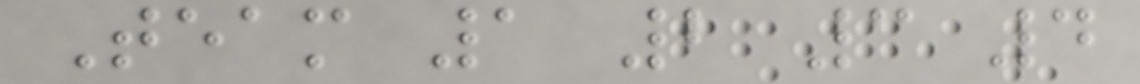Team 1 2 3 4
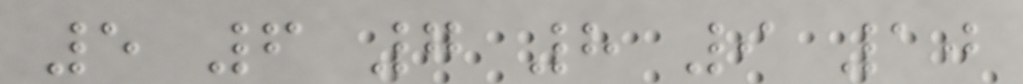5 6 7 8 9 10
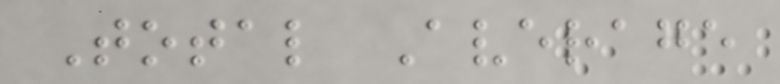Total Average
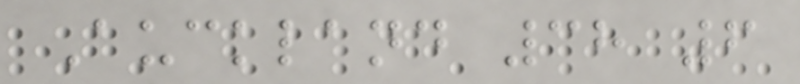Auckland 38 6
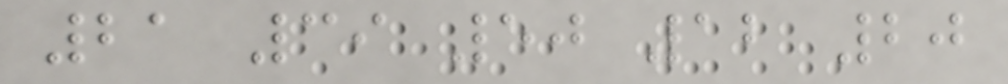21 39 50 12 20
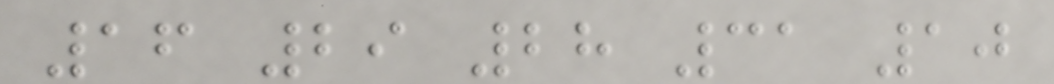16 29 28 31 10
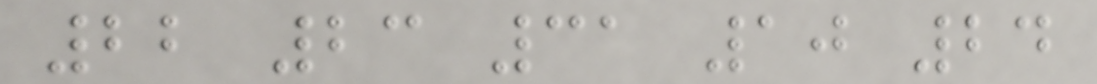22 23 31 10 24
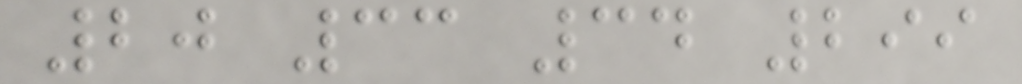20 33 34 299
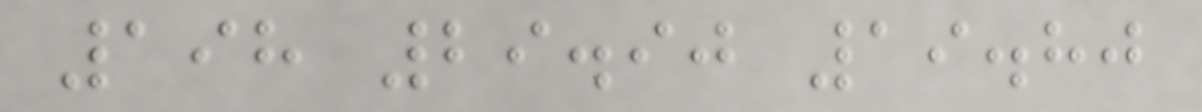198 29.90 19.80
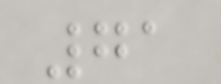71
